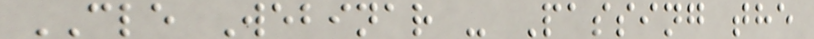CLE Webinar - Passing the
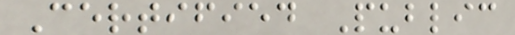Certified Public
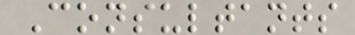Consultants
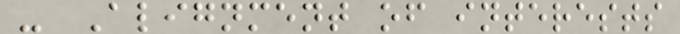- Alignment of interests
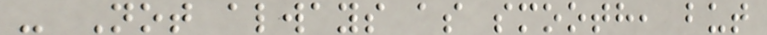- Not always as smooth, but
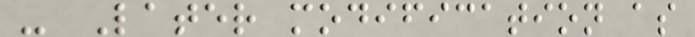- Later modification as
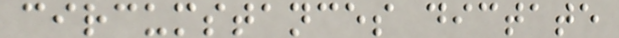circumstances dictate
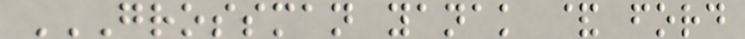GROSSMAN YANAK & FORD
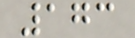173
